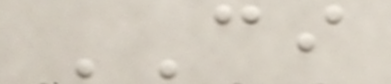CI
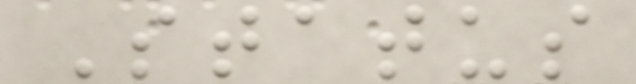Status
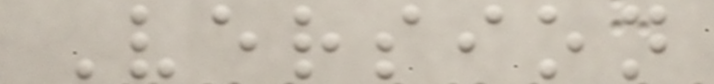Version
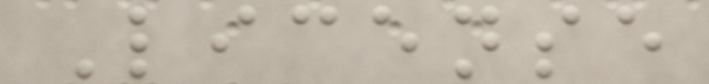License
